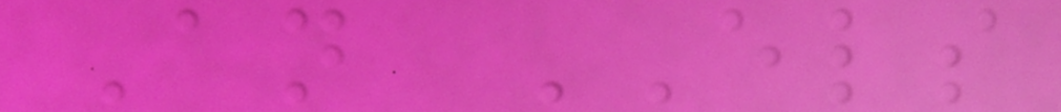An ELS
